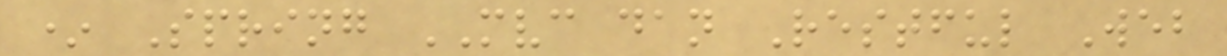* Spring MVC dan Restful Web
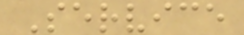Service
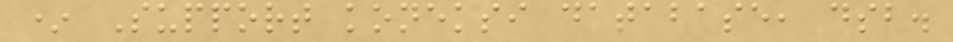* Support koneksi database, dsb.
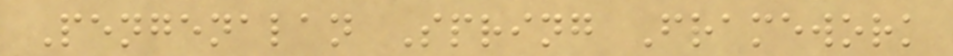Pengenalan Spring Framework
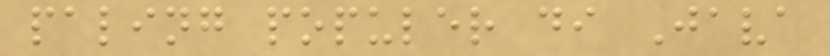paling populer di Java
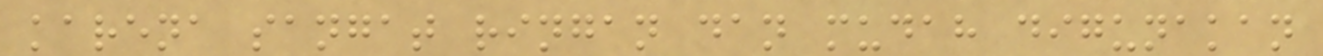karena sangat ringan dan mudah digunakan
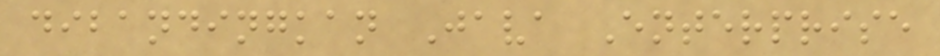dibandingkan Java Enterprise
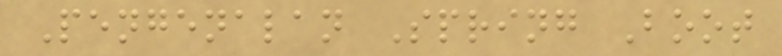Pengenalan Spring Boot
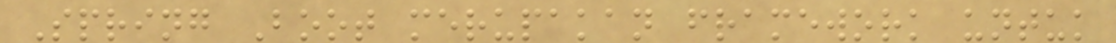Spring Boot merupakan framework untuk
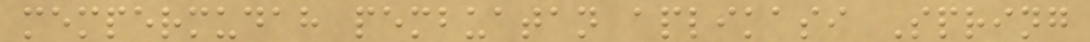mempermudah pembuatan aplikasi Spring
